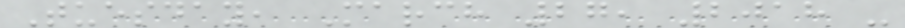Tuesday, March 27, 2018 -
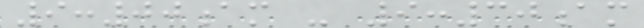9:00am - 9:30am
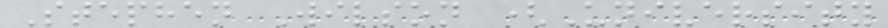Stephen Wilson (University
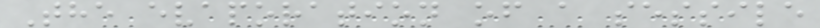The evaporation of a sessile
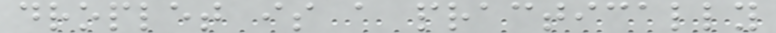droplet is a practically
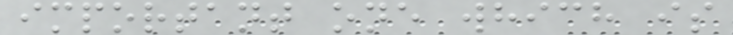important one which is
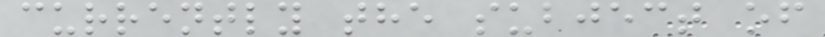currently the subject of
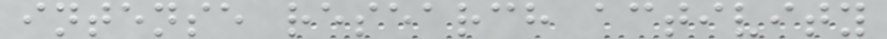intense research activity
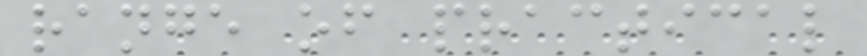range of practical
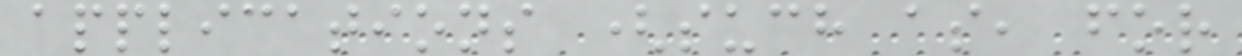applications (such as, for
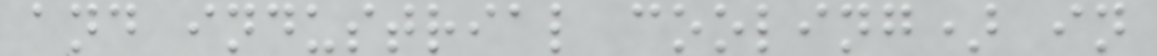and industrial cooling) in
